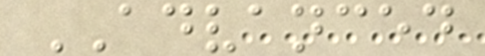ADVANCED
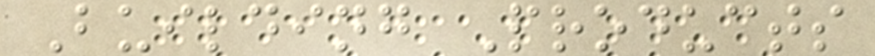Building Products
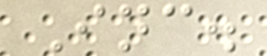Inc.
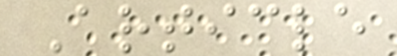Article
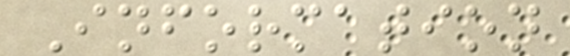Information
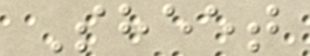Sheet
